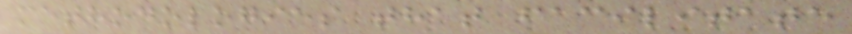methodologies that facilitate
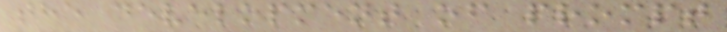the development of prompt
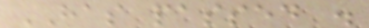HAS passed .
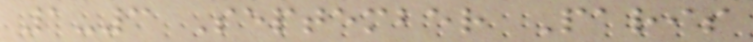1-3 September Paris
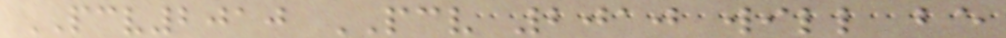PCV2010 PCV 2010 will be
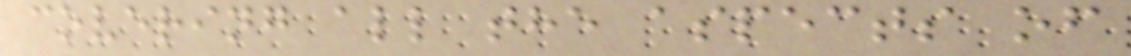covering all the aspects of
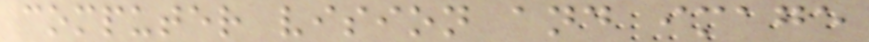computer vision and image
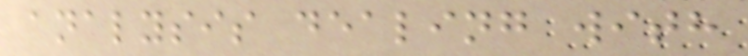analysis dealing with
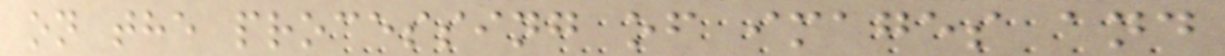on the processing of images and
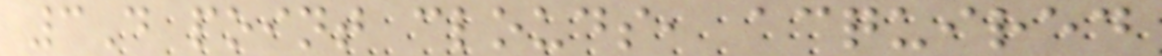3D point clouds, acquired
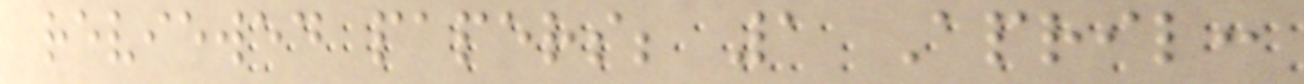reviewed papers; 1 April:
